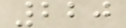220
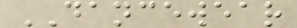DANCEWEAR
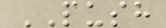PUSH
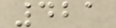421
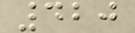420
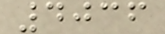4036
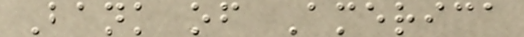Bank of America
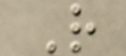R
